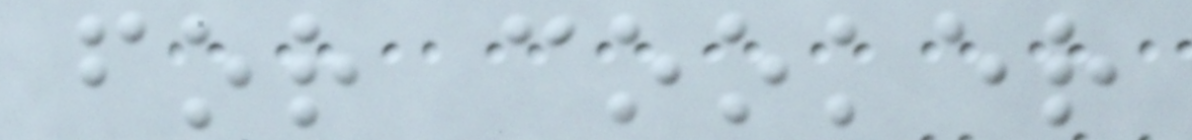for cooker
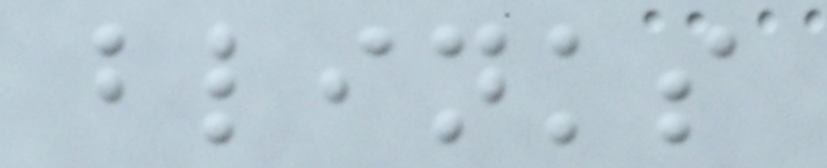blinks
